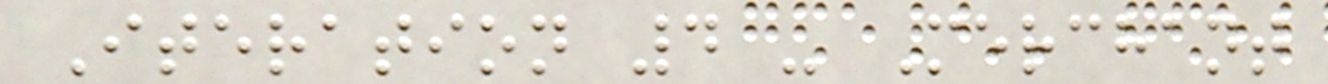Iteration 4 - Merchant
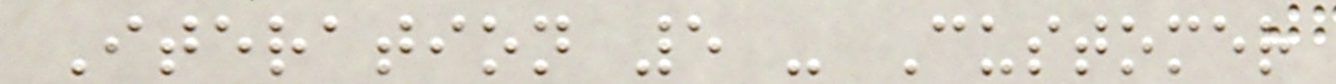Iteration 5 - Customer
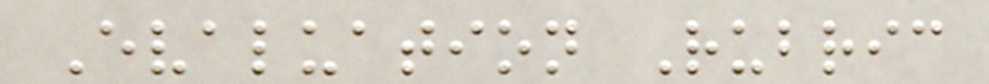Evaluation Rubric
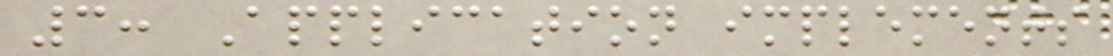3: Application implements
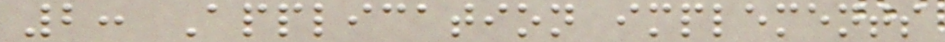2: Application implements
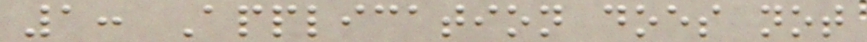1: Application does not
